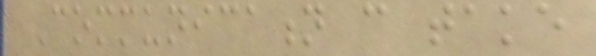Communication can take
